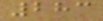283
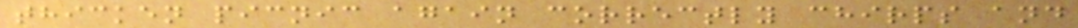thicken picnic again correctly chirps and
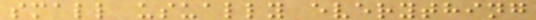small usually everything
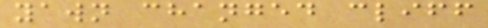yawn changed cliff
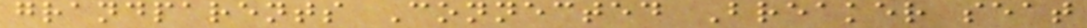grandparents Connected Breaker seat
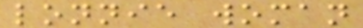lonnie woman
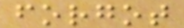forgot
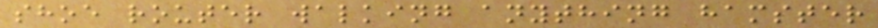shoe router walking anything hamster
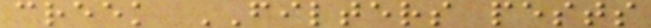creek FILTERS pests
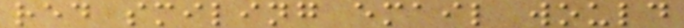red smiling email would
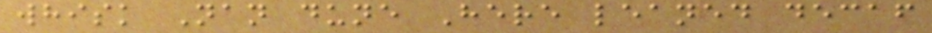whisk Nan dune Here leaned decaf
